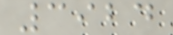3924
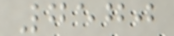7570
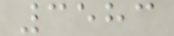3583
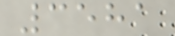3581
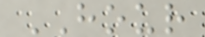HOUR
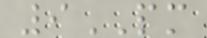9PM
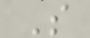S
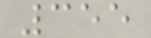355
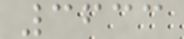3633
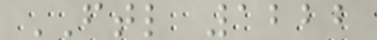FTL 1222
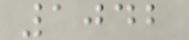1042
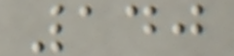140
